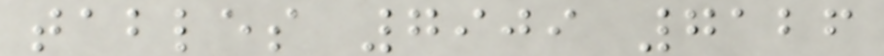tables 7909 7126
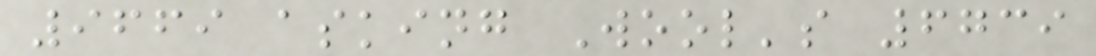9669 asking Wool's 6739
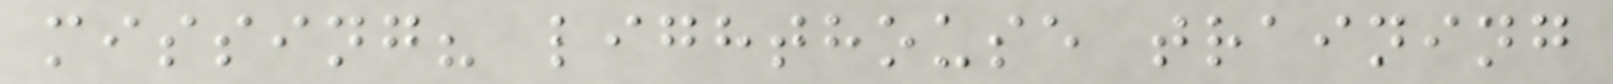missing? lighthouse training
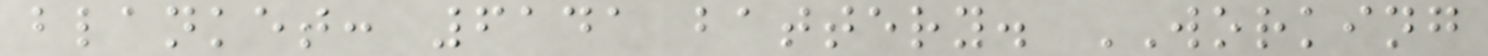blanket: 6141 battery. WORKING
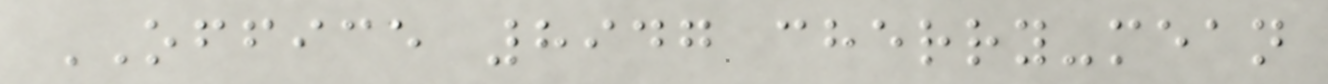OFFICE 8947 cherry-mean
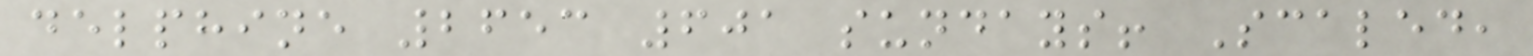delphine 2653 601 sundays! Scaled,
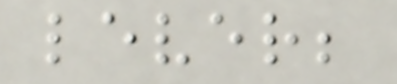lever;
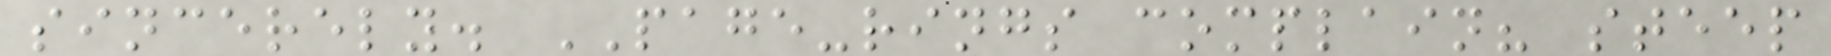sincerely. PAGE-rings complain? steep
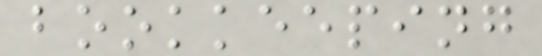bookkeeping
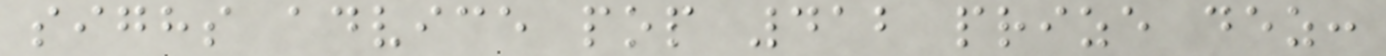sighs advice pop 412 prize dez:
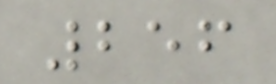256
